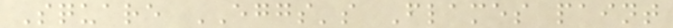Square EGGS's Flames paint
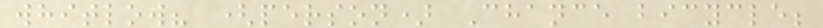whitlow? (person) Chance bicycle;
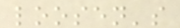loosen's
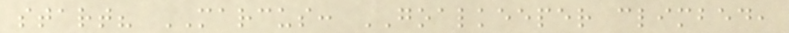start? MARCUS: GOALKEEPER climbed,
